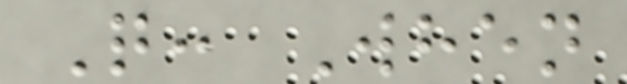Q: When
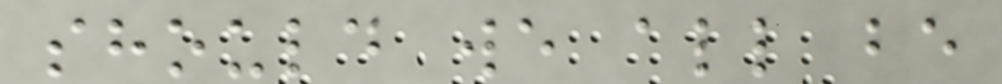should we all be
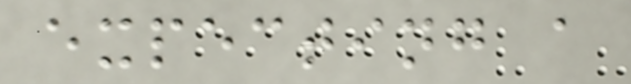expecting a
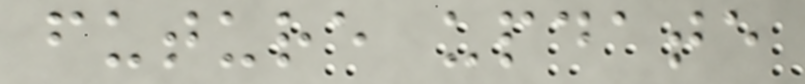future update
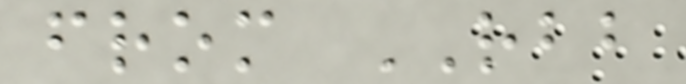from RBB
